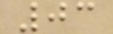03
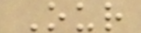Our
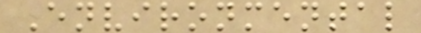Environmental
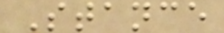Stance
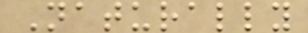Naturally
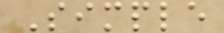Simple
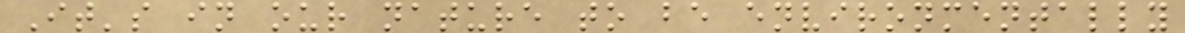It's in our nature to be environmentally
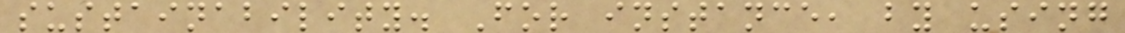sustainability. For instance, by using
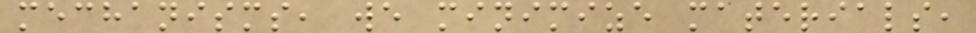mechanisms, we minimize materials,
